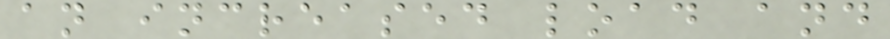an increased load and
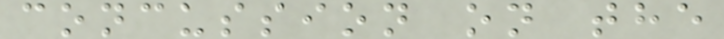concussion on the
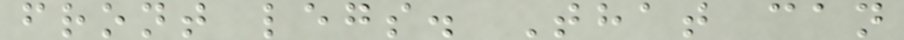front legs. That can
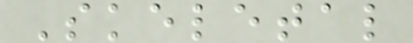Skeletal
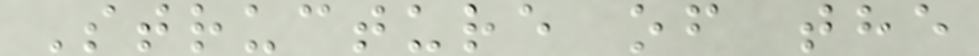Structure of the
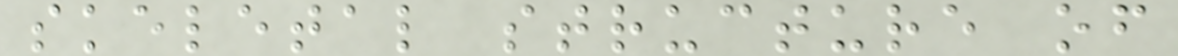skeletal structure of
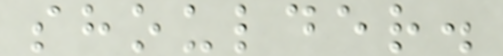shoulder.
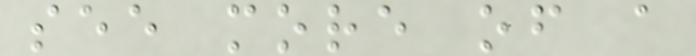see more of a
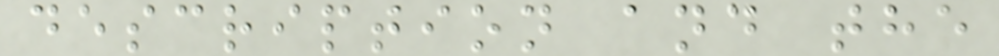description and the
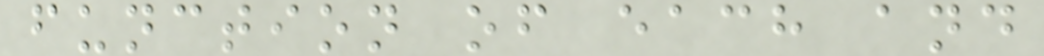function of each and
